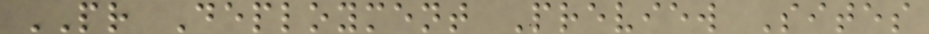PR Deployment Preview Sites
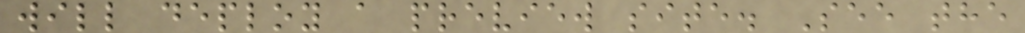will deploy a preview site. See the
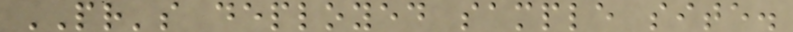PR's deployed sample site.
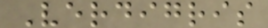Verdigris
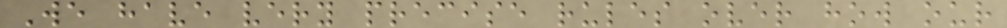We have very precise rules over how our
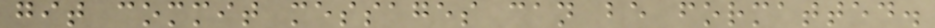git commit messages can be formatted.
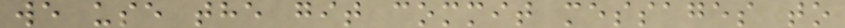we use the git commit messages to
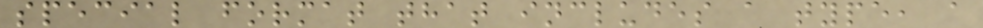special format that includes a type, a
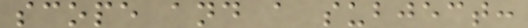scope and a subject:
